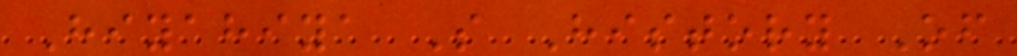Hiyahiya S History Of
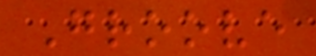Groove
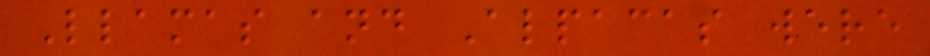Llamas and Alpacas were
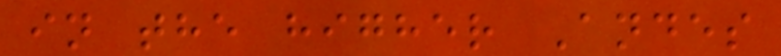in the higher Andes
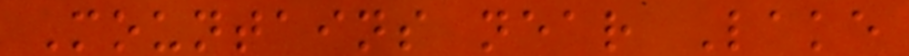Mountains near Lake
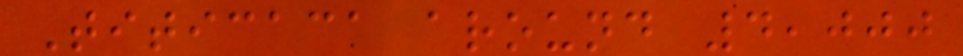Titicaca around 4,000
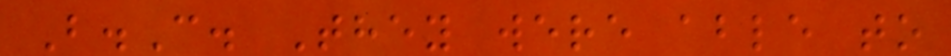B.C. They were able to
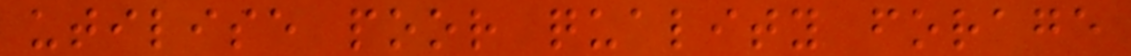utilise poor quality forage
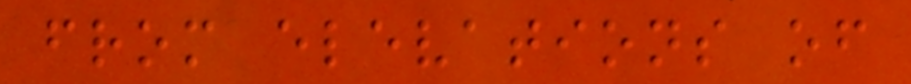from elevations of
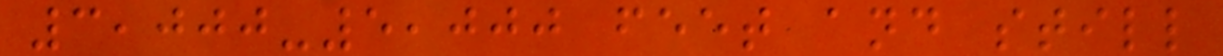3,000-5,000 feet and still
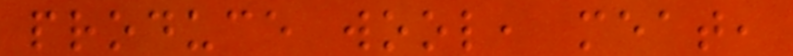produce wool, meat,
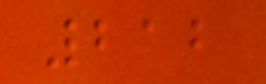212
